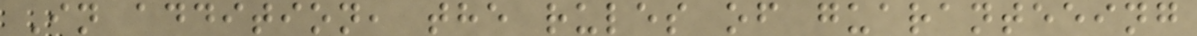In addition, the rules of guaranteeing
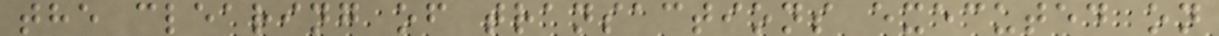the clearing of transactions executed on
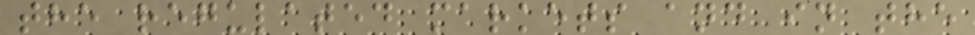the regulated markets and in the
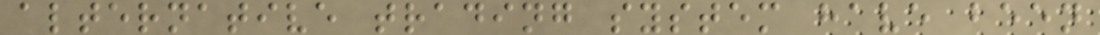alternative trading system have been
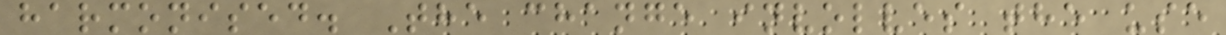harmonised. The change involves the use
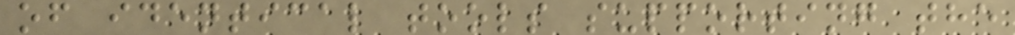of identical tools supporting the
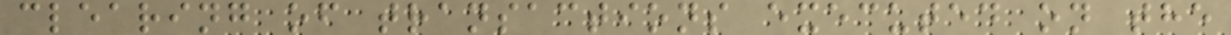clearing of transactions executed on the
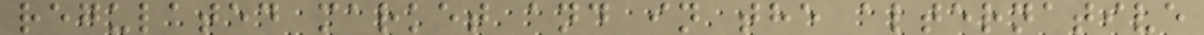regulated market and in the alternative
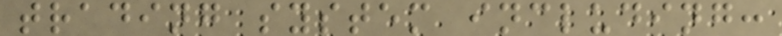trading system including:
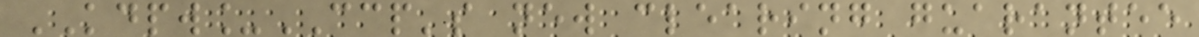KDPW_CCP's new clearing guarantee
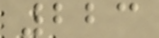223
